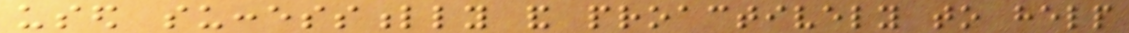used successfully and proactively to help
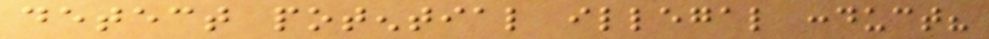detect potential illegal conduct?
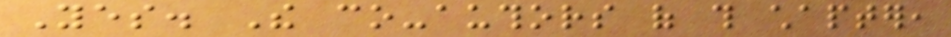Yes. The co-authors of this chapter,
